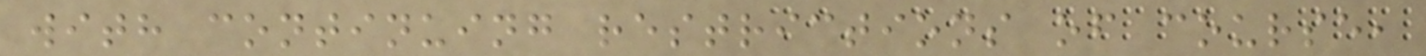with continuing restrictions of course,
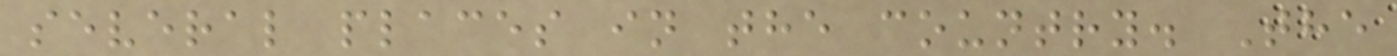several places in the country. The
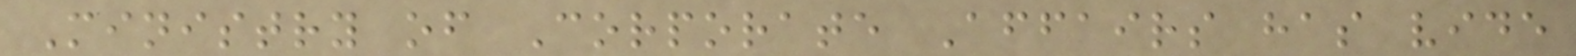Ministry of Corporate Affairs has vide
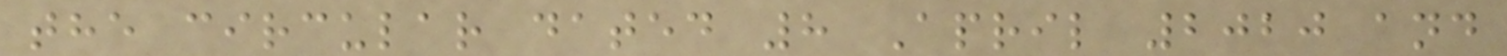the circular dated 8 April 2020 and
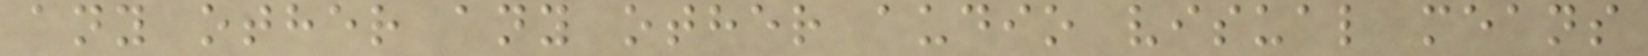any other any other audio visual means
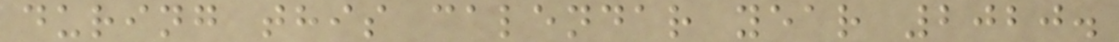during this calendar year 2020.
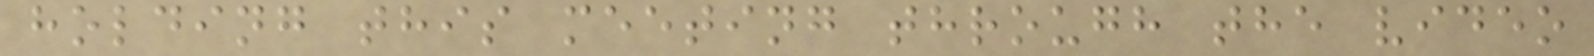holding this meeting through the video
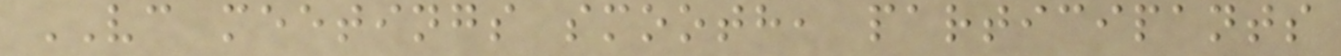VC meetings smooth, participants
